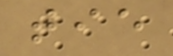tie
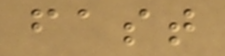fast
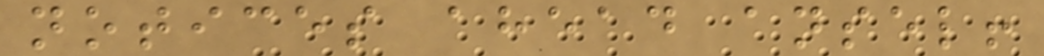notices ahead ansel!
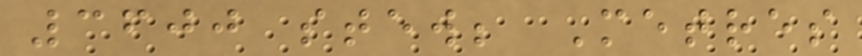3600 stew; Metres
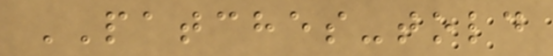PATCHES-told
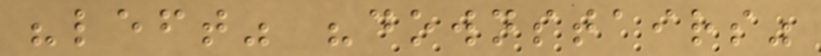"left" "downstairs"
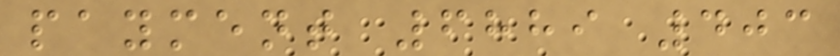payment 6889 403
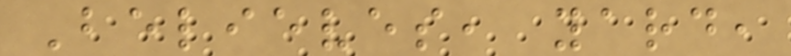Believes, yard,
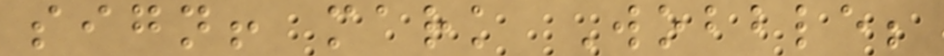sign! mark Wobble;
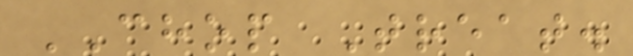CHOP Treat.
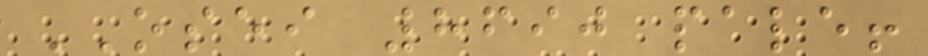OSEI 8690 pale!
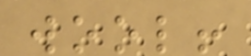wool!
